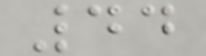44
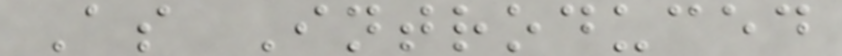As Introduced
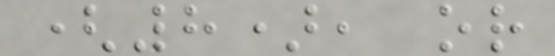(8), or
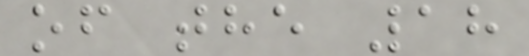of the 18
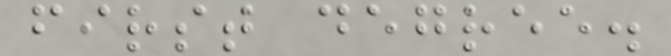first degree.
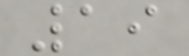19
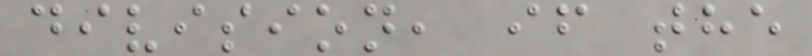division, if the
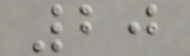20
